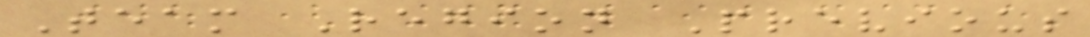Team Region Previous
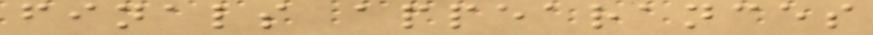finals appearances
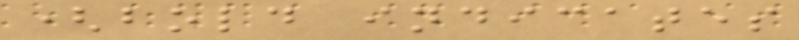(bold indicates
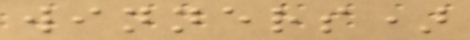winners)
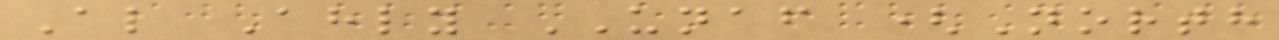Al Ahly UNAF (North
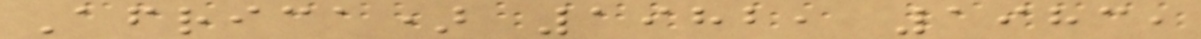Africa) 1982, 1983,
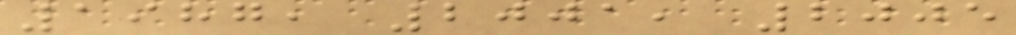1987, 2001, 2005
